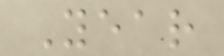Year
